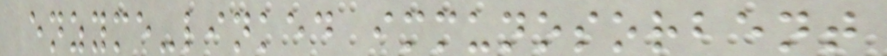enzyme-linked immunosorbent
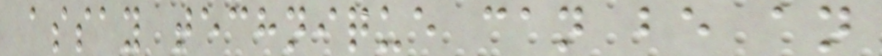assay technique can be an
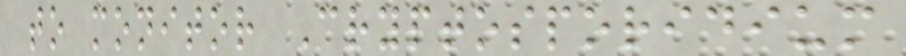to monitor Cryptosporidium
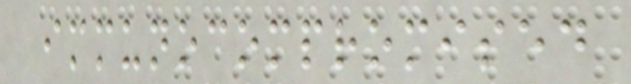immunocompromised
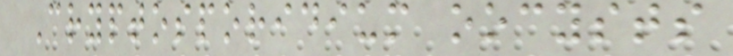Cryptosporidium oocysts
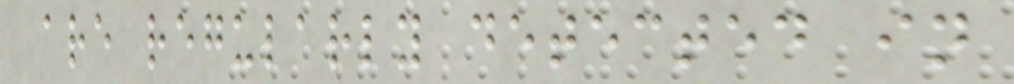are regularly detected in
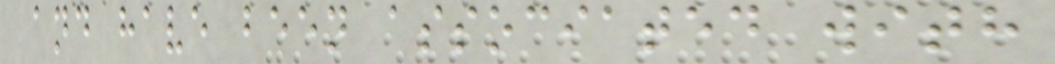and have been associated with
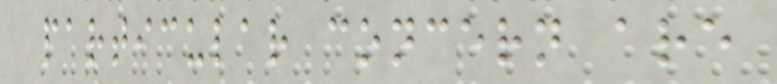particular concern are
